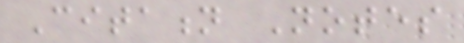Citation Notes
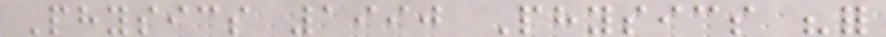Physics 1990 Physics "for
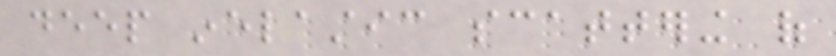deep inelastic scattering of
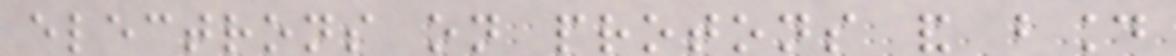electrons on protons and bound
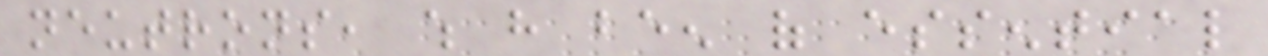neutrons, which have been of essential
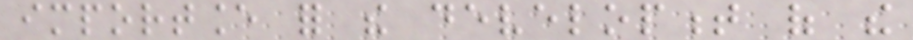importance for the development of the
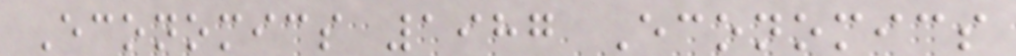Economics 1987 Economics
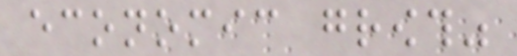economic growth"
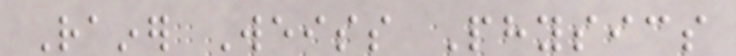Rainer Weiss Physics
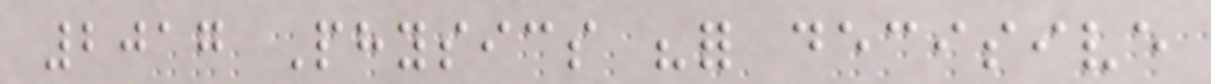2017 Physics "for decisive
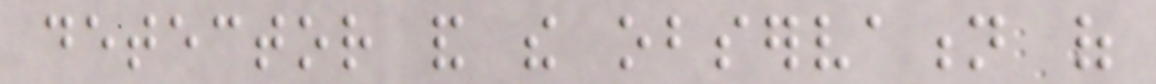detector and the observation of
